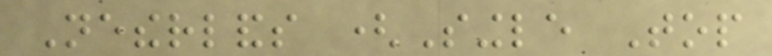Netherlands (Single Top
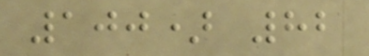100) 82
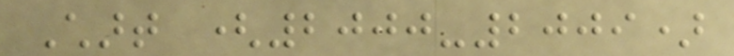Chart (2000-2009)
